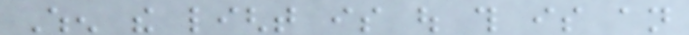When the light is out this is an
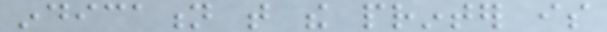indication that the printer is
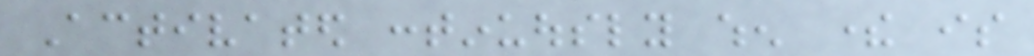Activated continuously when there is
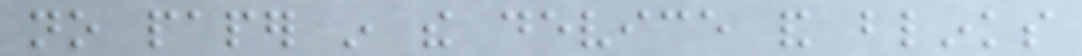no paper in the device and blinks
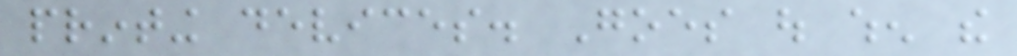printing devices. Goes out when the
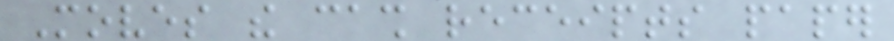Moves the cash receipts paper
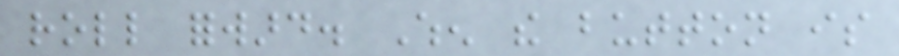roll forward. When the button is
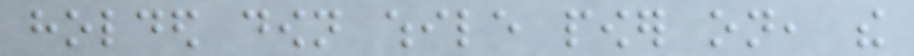holded down while power on, the
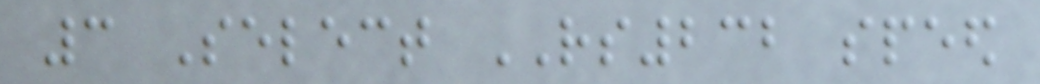3 Select RS232 speed
